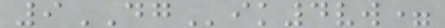9DGik4vw=
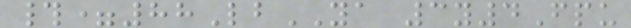#=88LbYA 3y4Fpu
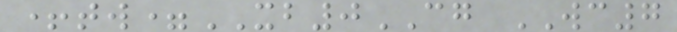+tw=XB0CG WC7
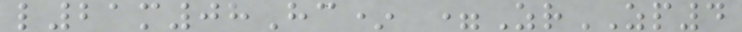l21m08Hc* =ZrZP4
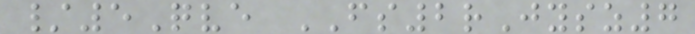/5Qve FS2rJysz7
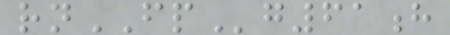rnFPg61h
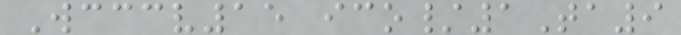Wcccv15 ico/1Ta9
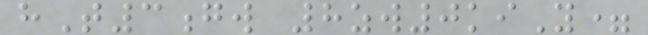hT3gw 8zw0kiY=
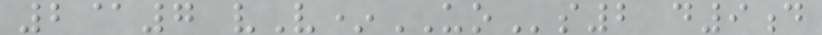2@7 vV*UOs2 d9d
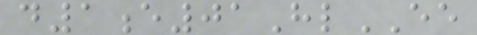d1e01HlEE
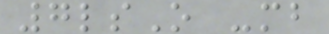7lsO -mb
